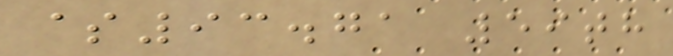$93.71 59th
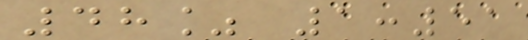48% 1:51
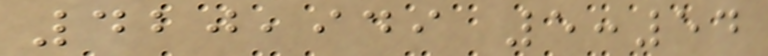420,949 5:54
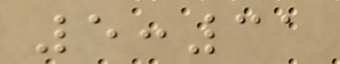5:31
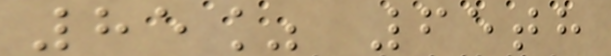85% 65th
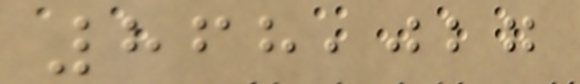868,027
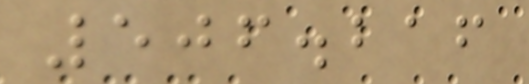506.216
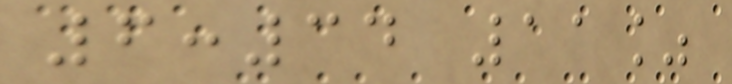6:34 11%
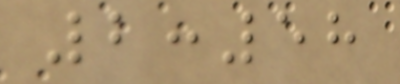2:58
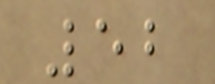52
